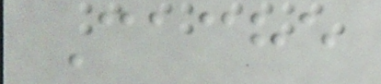Cache
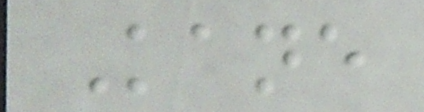Kane
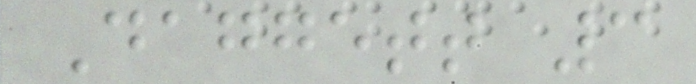Daggett 3
